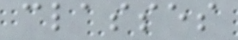classes
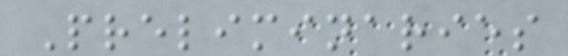Preliminaries
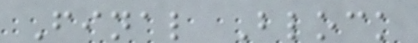Final Block
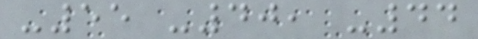-55 -40, -44
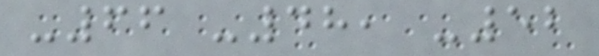-66 -48, -52
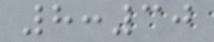8:30
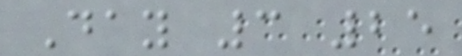Day 3 25
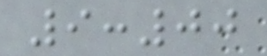9:00
